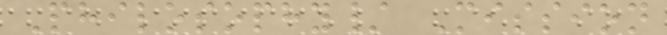Philosophy/ Mission
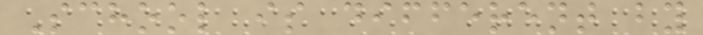School is different by
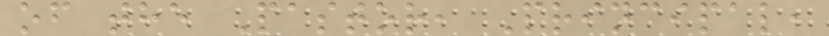of the Pastor, Principal,
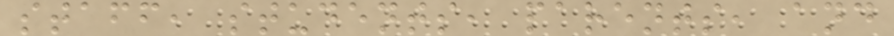staff, students, parents, and
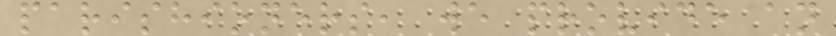parishioners, we provide an
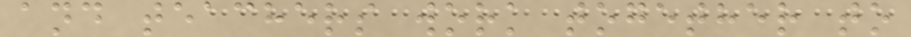and teachers work together to
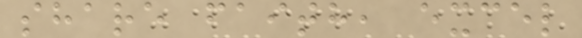share faith, excel
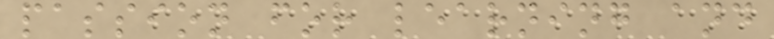passion for learning and
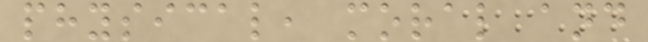physical, moral and
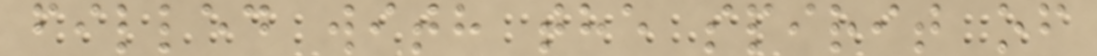filled with the spirit of
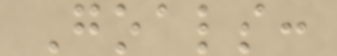Goals:
